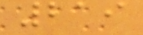219
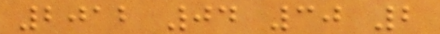2012 04 30 2
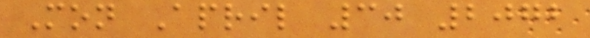Mon April 30 2072
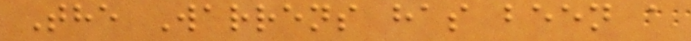The Warrens has been a
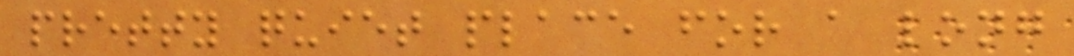pretty quiet place for a long
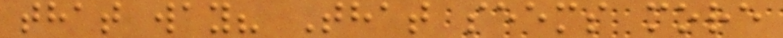that way? That seems more
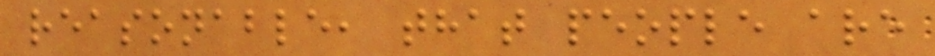reasonable, that people are
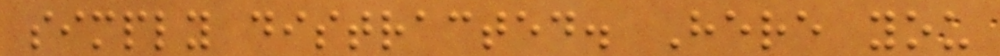simply distracted. Here you
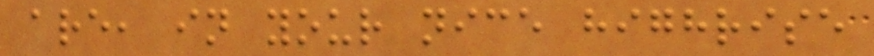are, in your nice highrise
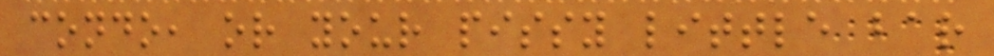condo, or your pissy little bar
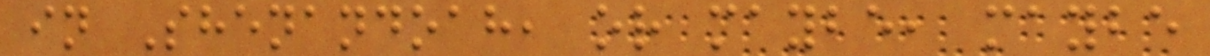in Shenandoah, or maybe, maybe
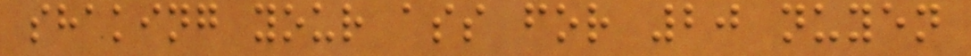shaking your ass for 20 nuyen
